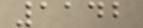1142
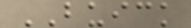BUICK
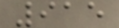915
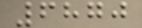6870
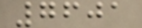7601
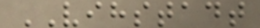VIHSTADT
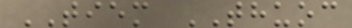TIEM THUOC
